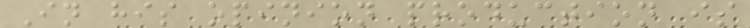In his opinion production is
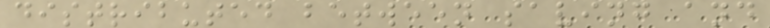distributed between saving and
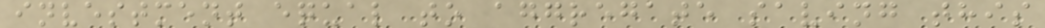investment equal to aggregate saving this
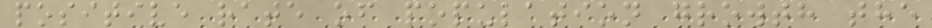positive rate of population growth the
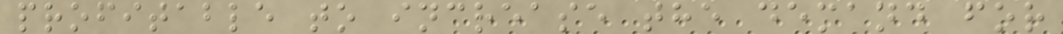profitable to increase the demand for
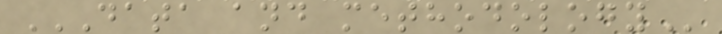DATA AND METHODOLOGY
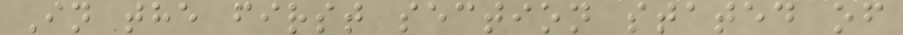In the first section stated of
